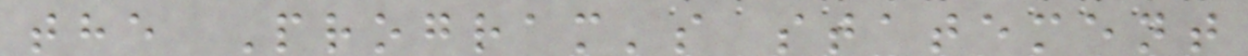the Program's statement
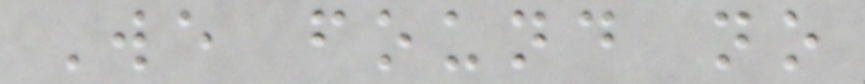We found no
